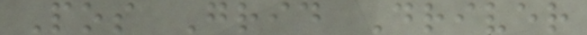Pos Grid Driver
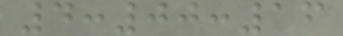4:00:16
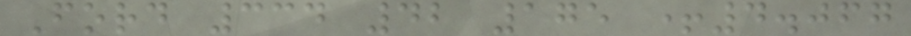Ford 334 42 175 +4.067
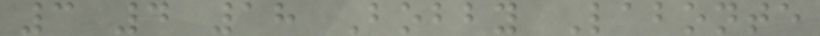3 4 18 Bobby Labonte
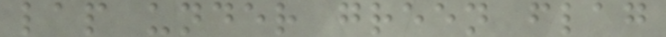lap under green flag
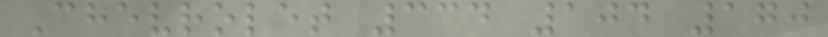Chevrolet 334 104 170
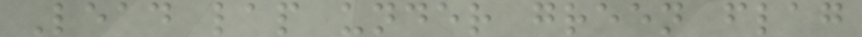Lead lap under green flag
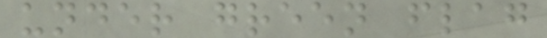under green flag
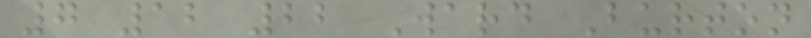7 12 22 Ward Burton
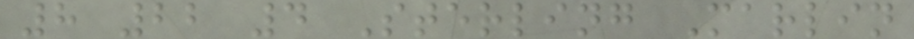8 22 4 Sterling Marlin
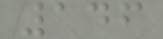146
